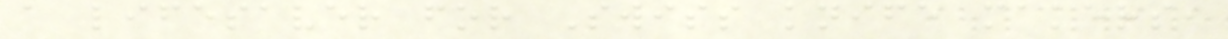a lifesaver for Swiss knife makers,
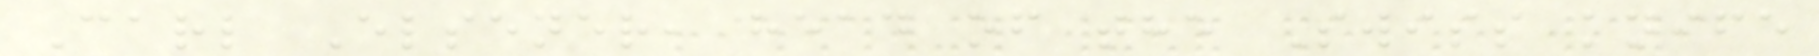Carl Elsener, head of the Swiss knife
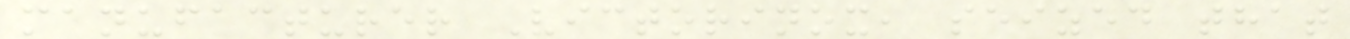manufacturer Victorinox, seized that
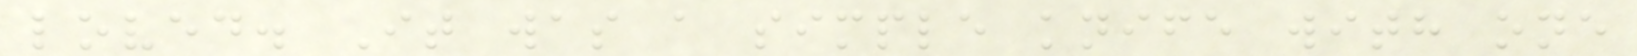loved. It was a simple knife with one
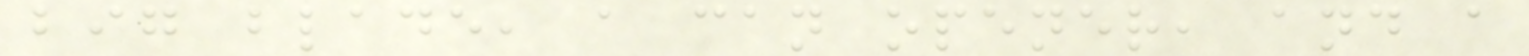big blade, a can opener, and a
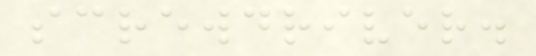screwdriver.
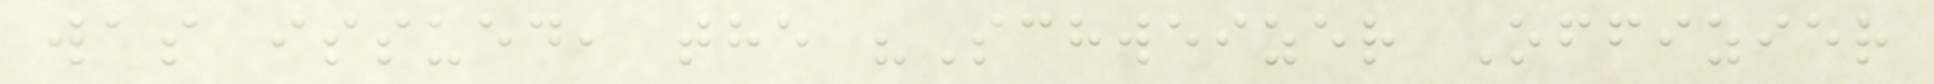was issued, the "Schweizer Offizier
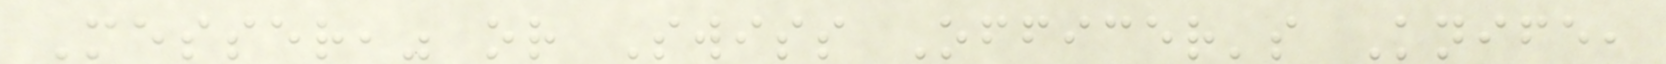Messer," or Swiss Officer's Knife,
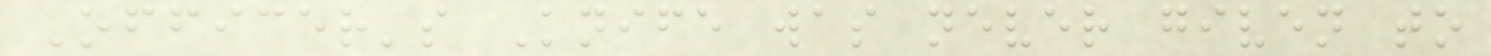Officer's Knife was never given to
